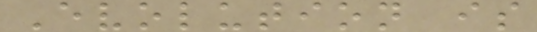Evolution is
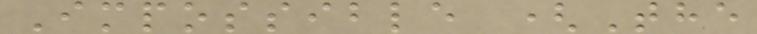Impossible (The
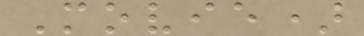Movie)
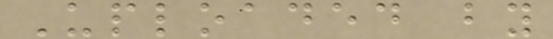Uploaded by
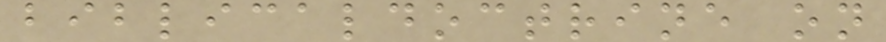biblicaldoctrine on
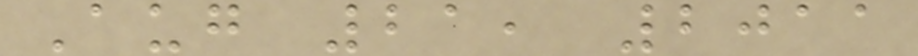Aug 21, 2011
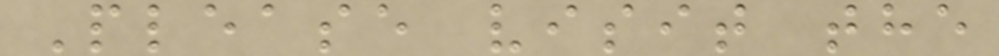Please visit the
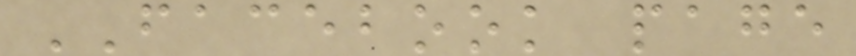FACEBOOK page
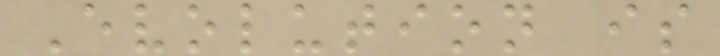Evolution is
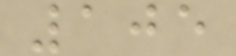105
